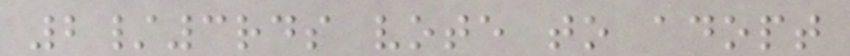2/3rds vote to adopt
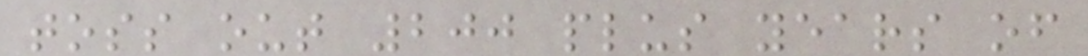toss out 200 plus years of
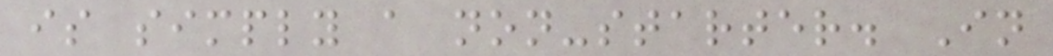is simply a non-starter. In
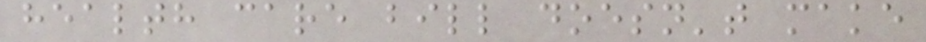health care bill doesn't make
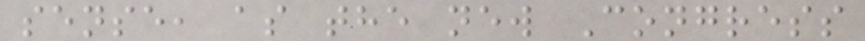sense, as the new Congress
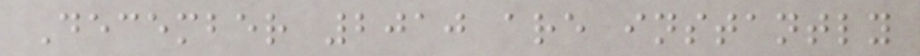December 2010 are instantly
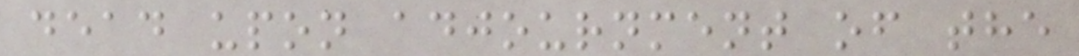dead upon adjournment of the
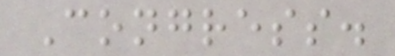Congress.
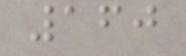160
